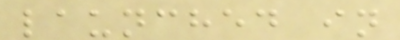launched in
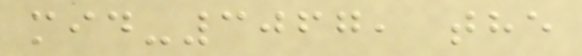mid-3067, the
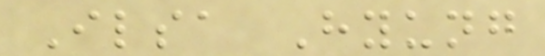Ilsa Hyung
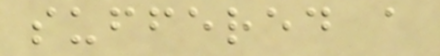suffered a
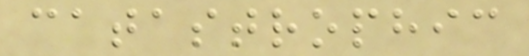catastrophic
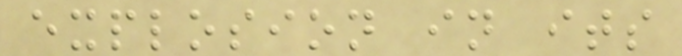explosion in its
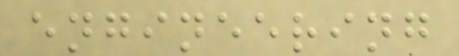engineering
